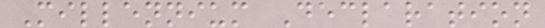Millennium Declaration
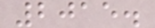2015.
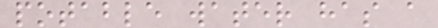potable water has a
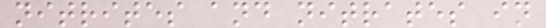nitrites and nitrates in
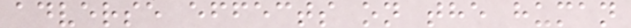adverse effects on the human
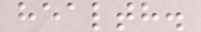health.
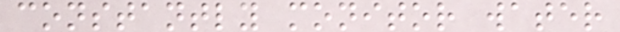constantly monitor water
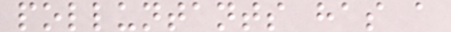polluntants has a
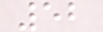52
